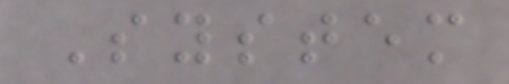System
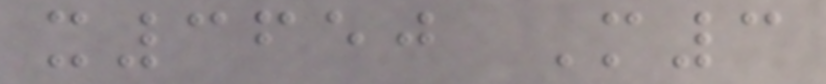x3650 M3
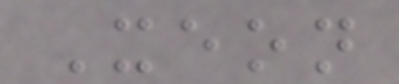Xeon
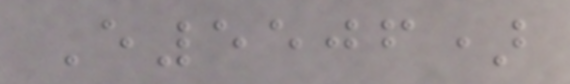E5506)
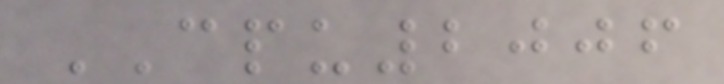CPU2006
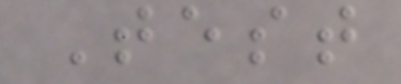Test
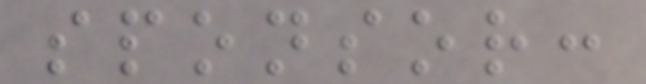sponsor:
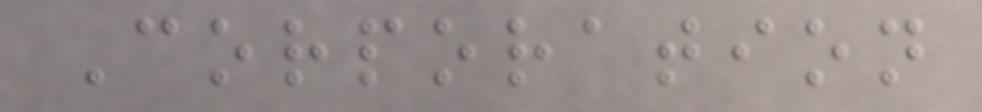Corporation
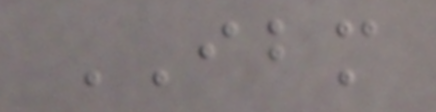IBM
